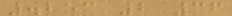.253 2 36
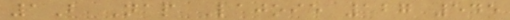1B Nap Lajoie 127 545
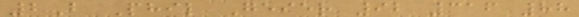2B Phil Geier 92 316 88
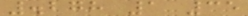.278 1 35
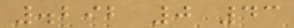.292 0 43
